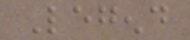Legend
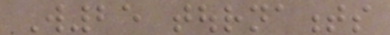W25 tournaments
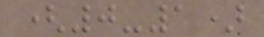(0-1)
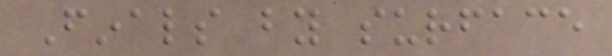Finals by surface
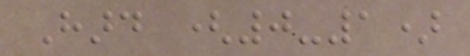Hard (0-1)
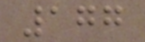177
